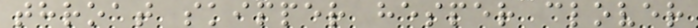throat skipper hesper clover
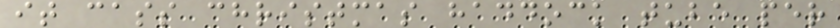it cass christmas haddock tube per
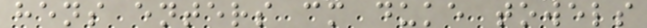hens enters cm duke towels
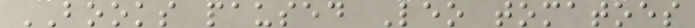BOOKS paused Leo tomatoes
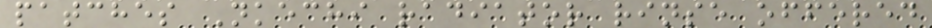patches Nkechi radiator rinse offered
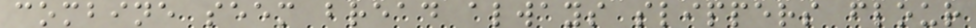combine seem bread always slippers flour
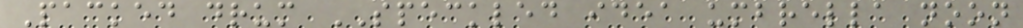Packed drum SPECKLED idea umbrella noon
